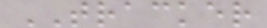TRACKER
